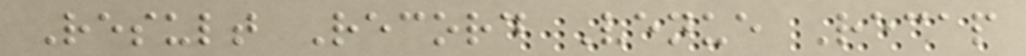Result Record Venue Recap
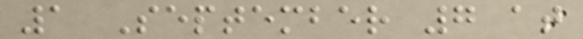1 September 7 at
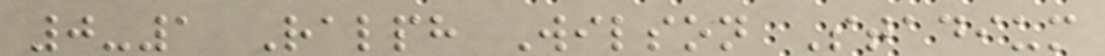0-1 Ralph Wilson Stadium
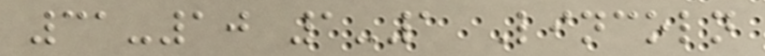31-10 1-1 Lincoln
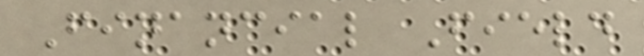Financial Field
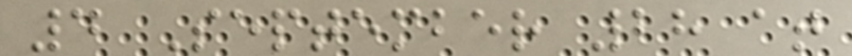4 September 28 at
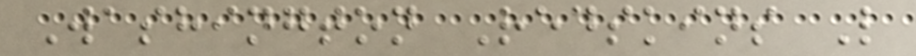Washington Redskins L
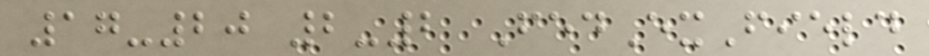17-20 2-2 FedExField
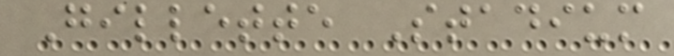Gillette Stadium
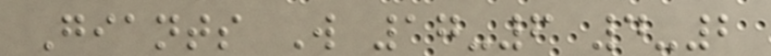Giants W 17-6 4-2
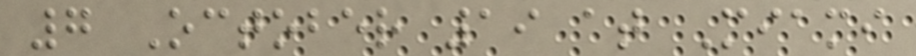7 October 19 at Miami
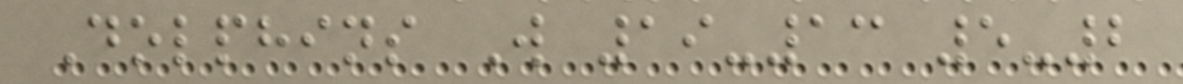Dolphins W 19-13 5-2
